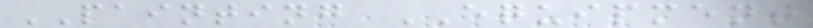PAINTING EQUIPMENT
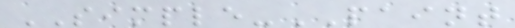SIMPLE-PAINT
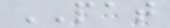PAT
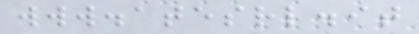www.atesrl.it
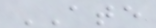ATE
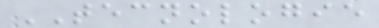TECNOLOGIE
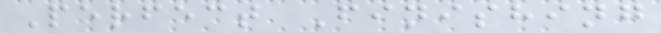Perfect Finishing
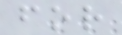for
